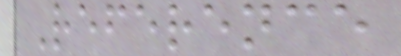Reference
